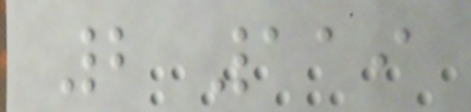2 119
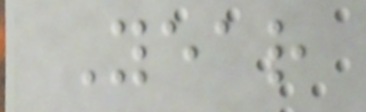Year
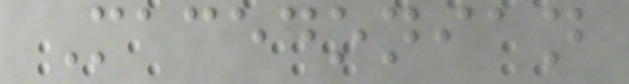Macedonian
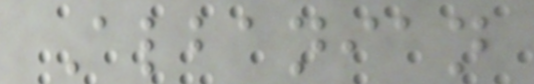Albanian
